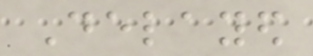Delayed
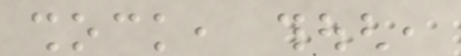shock, though,
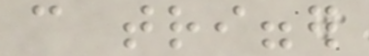can trigger
